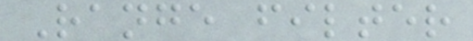Range filter
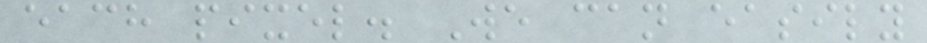each pixel. We can easily
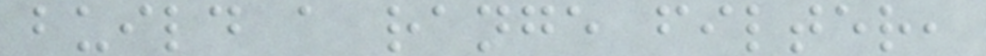build a range filter,
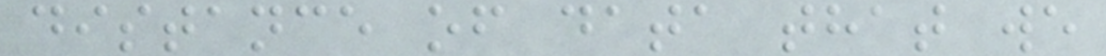distance of data that we
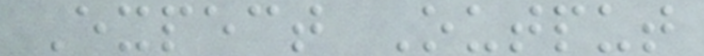Expect Output
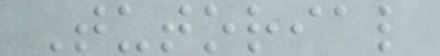Tutorial
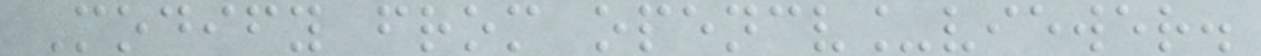Modify from opencv_viewer.
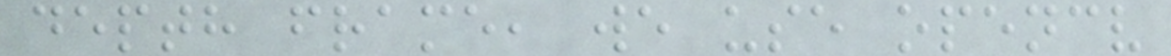depth frame, we use opencv
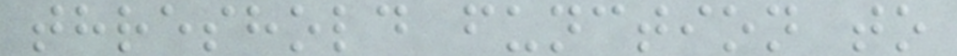threshold function to
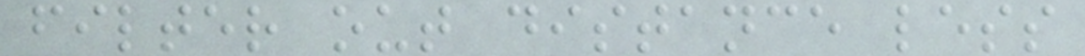filter out distance less
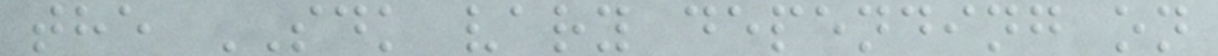the SDK vary depending on
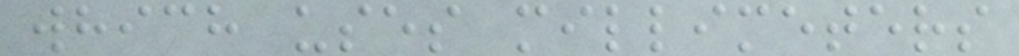which uses millimeters
